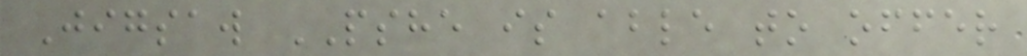Jigsaw PSHE is able to offer
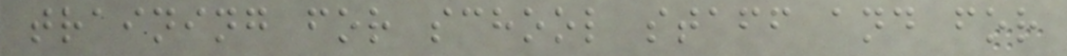training for school staff and for
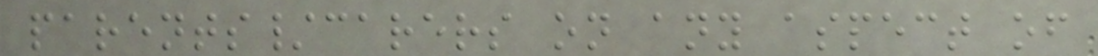parents/carers on any aspect of
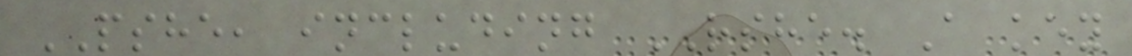PSHE, including RSHE. A key
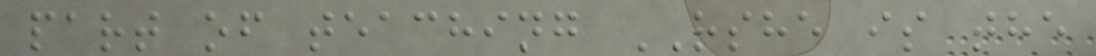part of teaching RSHE is the
